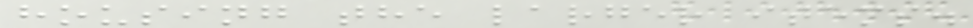housing the larger items.
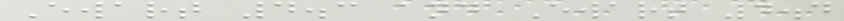Ewart 4.3 and Ewart 4.4
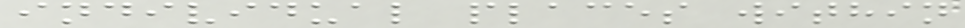individual places within
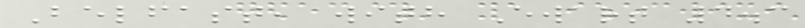Belfast, with Ewart 4.3
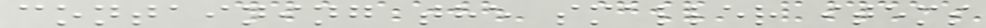containing the smaller items
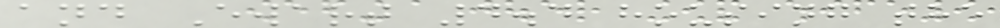and Ewart 4.4 housing the
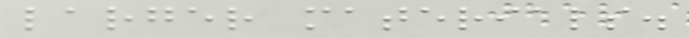larger materials.
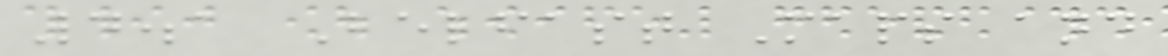4.1 Belfast Maps and
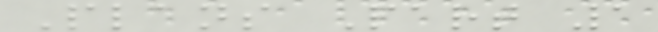Plans Part 1
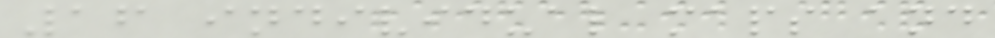16 individual maps and
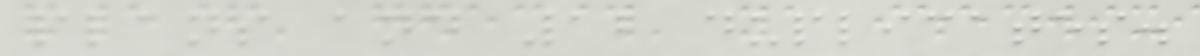plans and 12 duplicates.
